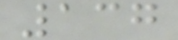137
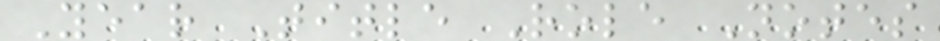Year Title Role Notes
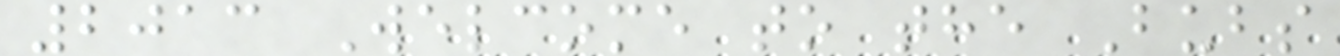2013 Welcome to the Bubs
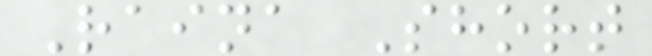Raina Short
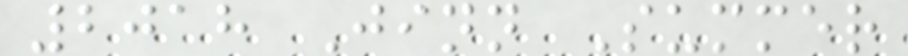2018 Jinn Summer
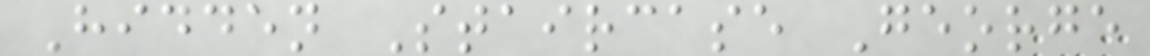Hidden Staircase George
